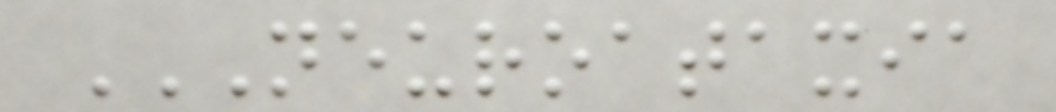NEUROATAXIA
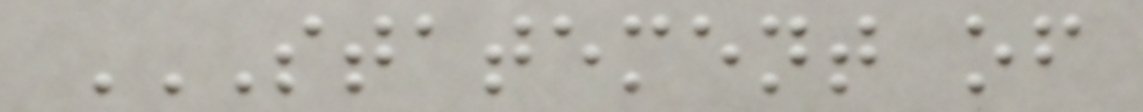STATEMENT OF
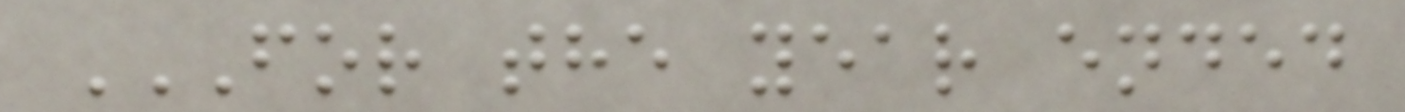FOR THE YEAR ENDED
